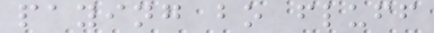paying bo fluff
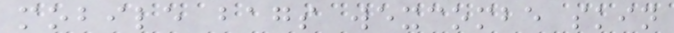mobile bags wexcombe skin
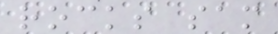rocks sam
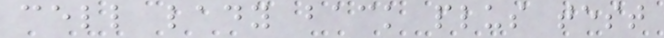cell lady back plus test
